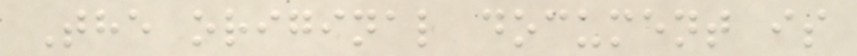The original document is
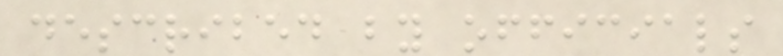described by officials
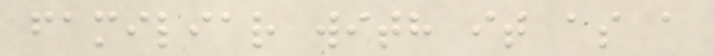familiar with it as a
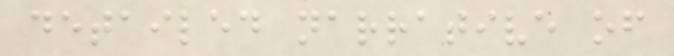detailed narrative of
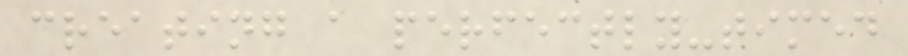creating a perfectly-timed
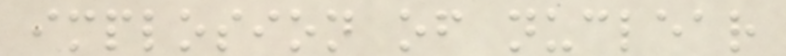implosion of nuclear
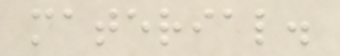material.
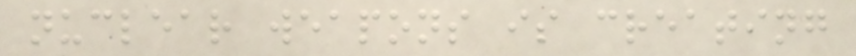nuclear weapons is creating
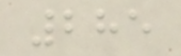285
